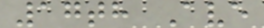17th Ave
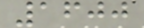1600
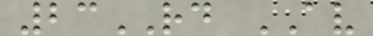23RD AV
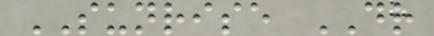SUNRISE DR
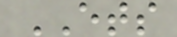ETS
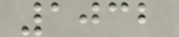1032
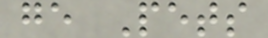ge Pets
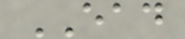EAD
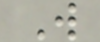W
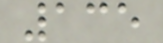135
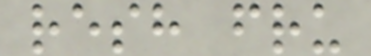resh fru
